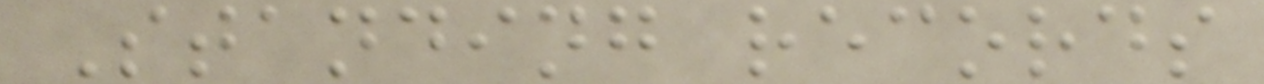Standing records
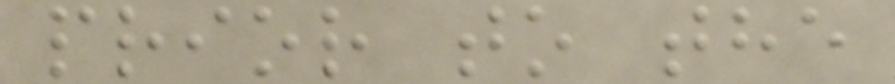prior to the
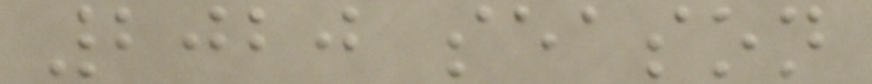2020 season
